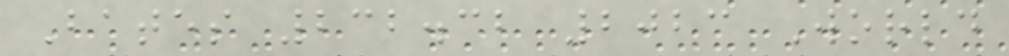Bates 232.32 2023 World
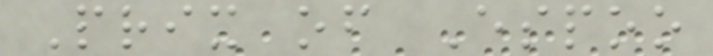Prix of Espoo
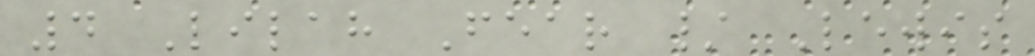4 Lilah Fear / Lewis
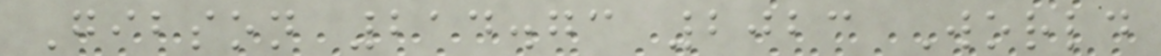Gibson 214.73 2023 World
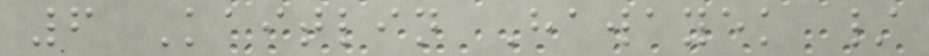6 Kaitlin Hawayek /
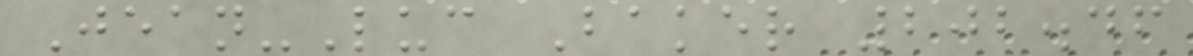Jean-Luc Baker 202.46
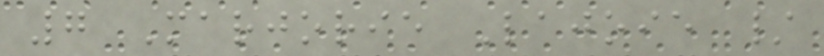7 Marjorie Lajoie /
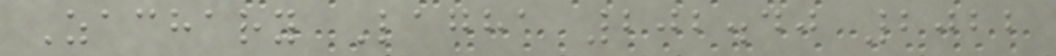Zachary Lagha 202.40 2022
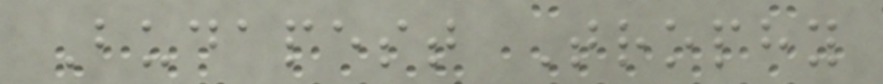Budapest Trophy
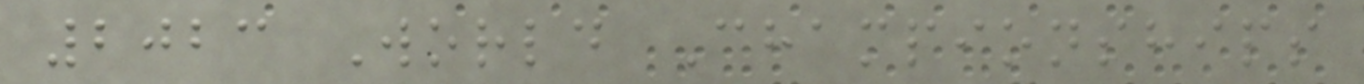2023 World Championships
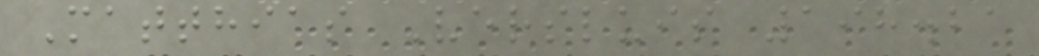Matthias Versluis 198.21
